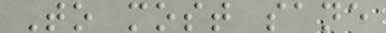To most sane
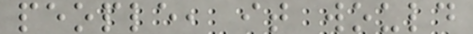people, it would
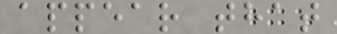appear that
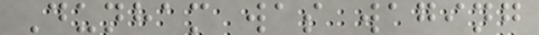Dunham was waging
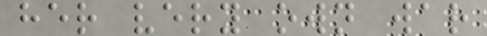her very own war
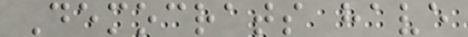Democrats have
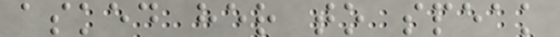asked her to speak
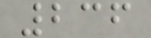236
